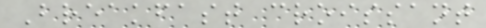Breakfast croissant
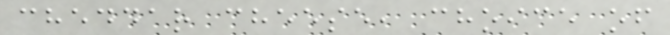cheddar cheese, choice of
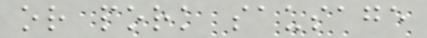or pork sausage
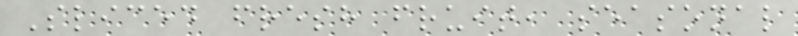Sliced fresh fruit, seasonal
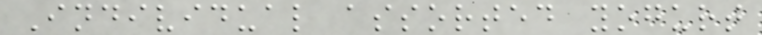Individual assorted yogurt
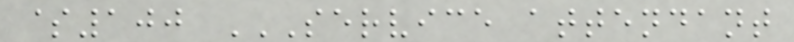$100 SERVICE ATTENDANT
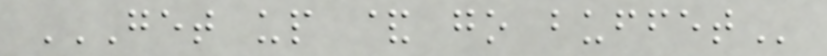GET UP & GO BUFFET
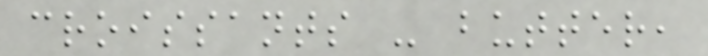croissants - butter,
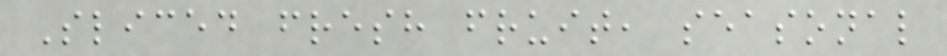Sliced fresh fruit, seasonal
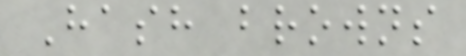Hash browns
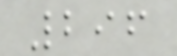296
